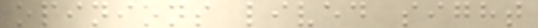opinions lived sight
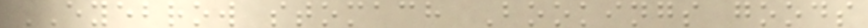EYEBROW stomach Bookings goods
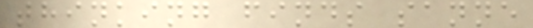thinking finds sanne
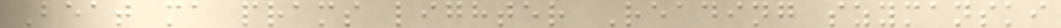Beat ma prams lighter Reading szymanski
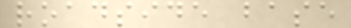roadside base
